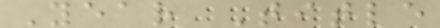Year Title
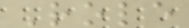Role
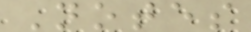Notes
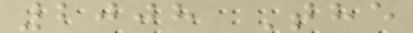2008 The
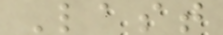Last
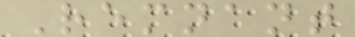Remnant
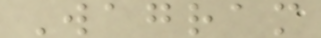Wagram
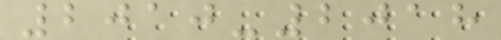2010-2018
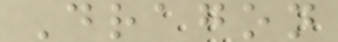Dragon
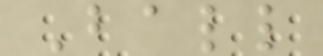Ball
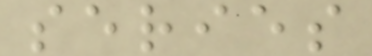series
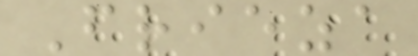Frieza
